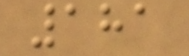181
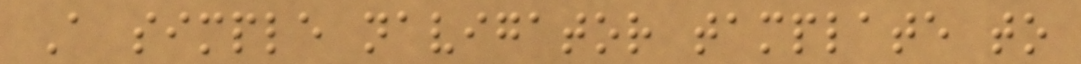A simple navigator tamplate to
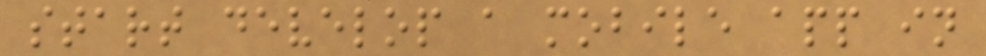start develop a mobile app in
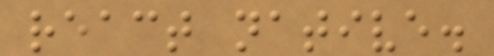react native.
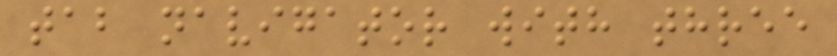tab navigator with three
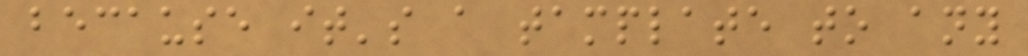because it's a tamplate to any
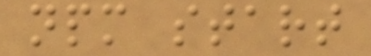npm start
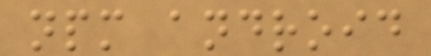npm android
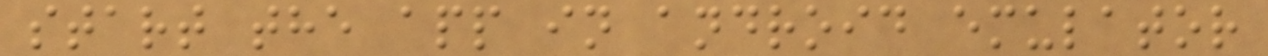start the app in android emulator
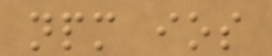npm ios
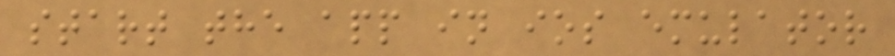start the app in ios emulator
